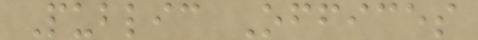Public Offices
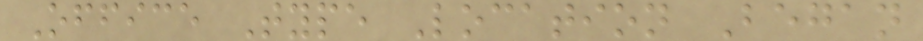Office Type Location Began
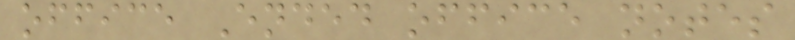office Ended office notes
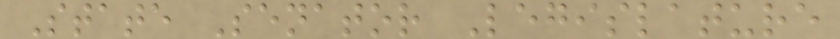State Senator Legislature
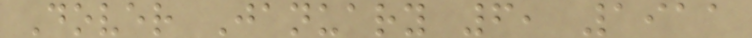Dover January 6, 1911
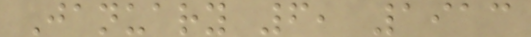January 6, 1913
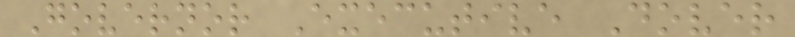Governor Executive Dover
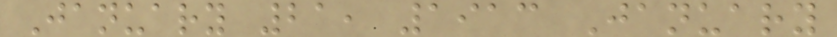January 21, 1913 January
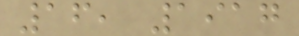16, 1917
